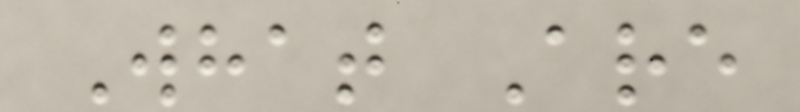What Are
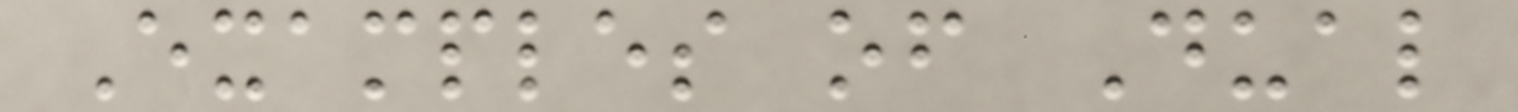Examples of Dual
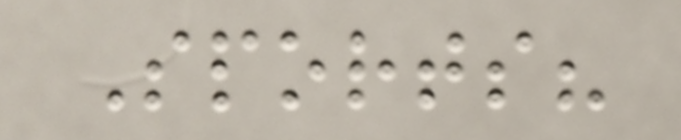Sports?
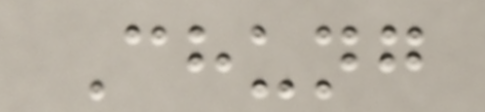Chung
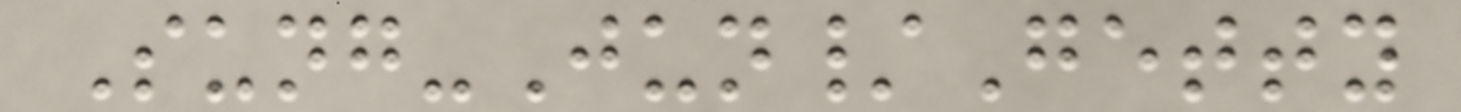Sung-Jun/Getty
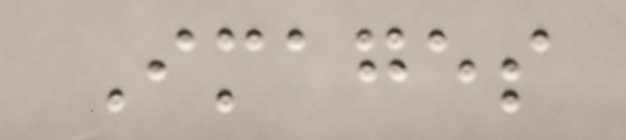Images
